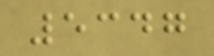5347
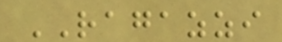RAGAZZI
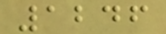1246
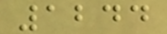1244
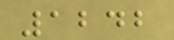1242
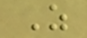Z
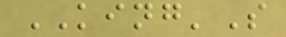KING'S
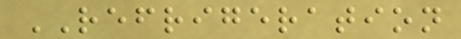REFRIGERATION
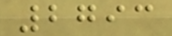2793
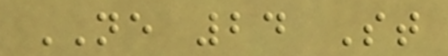NE 24 St
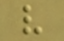v
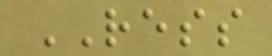RESS
